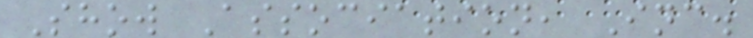Show Association, Inc.
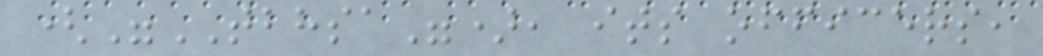("TBHSA"), its officers,
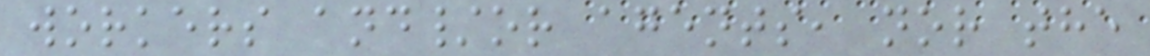workers and/or agents, nor the
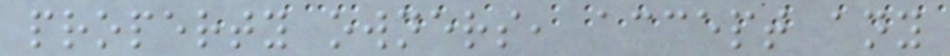property owners, accept any
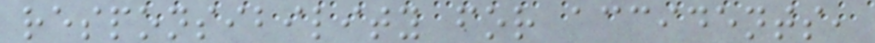responsibility for accidents,
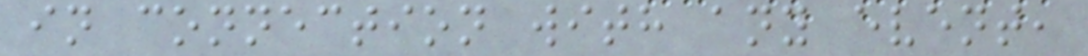in connection with any event,
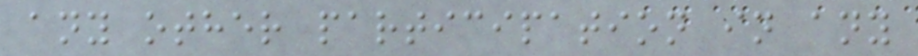any other participation in any
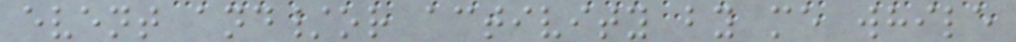event and/or activity by me while
